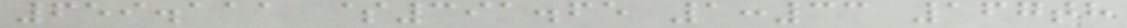659.111 $391.65 1:33 167th
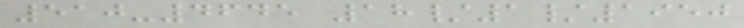510-4645 18/1/1950
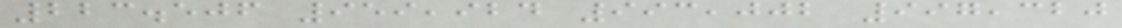223.506 959,924 993,002 997,320
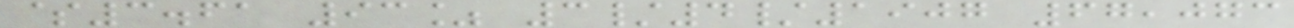$3.61 93% 3/4/1907 67,073
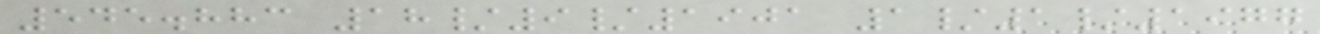545.883 18/9/1901 1/1/1977
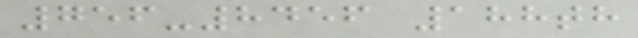756-8456 188th
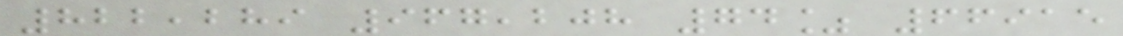822,289 967,208 74% 66915
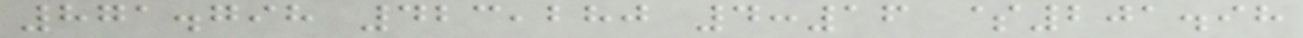871.798 423,280 4:16 $201.98
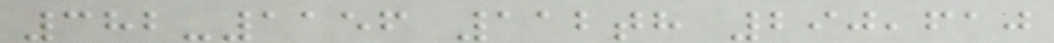382-1156 112th 290,610
